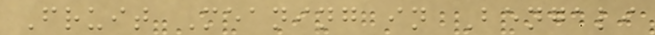Fruit Meaning in Bengali
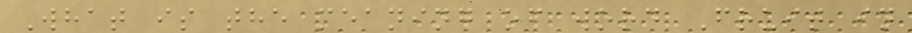What is the meaning of word Fruit in
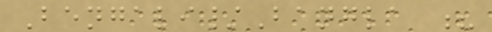Bengali/Bangla ?
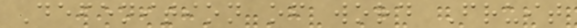Defenition of word Fruit
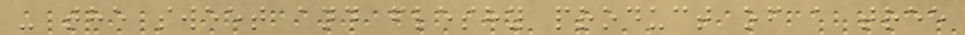- the sweet and fleshy product of a tree
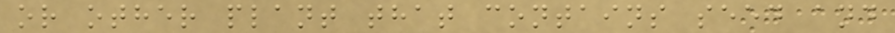or other plant that contains seed and
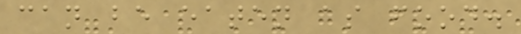can be eaten as food.
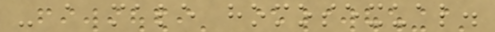- a male homosexual.
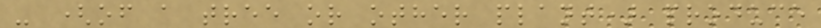- (of a tree or other plant) produce
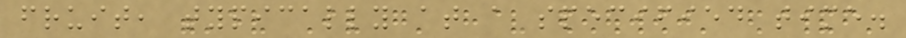fruit, typically at a specified time.
